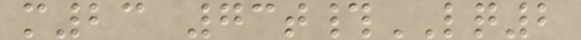m23 73t#LQ2
